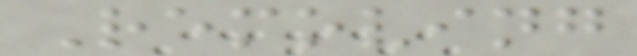Removing
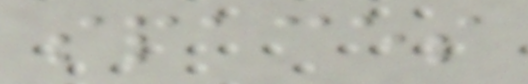spaces
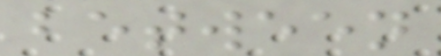between
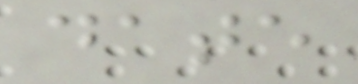date
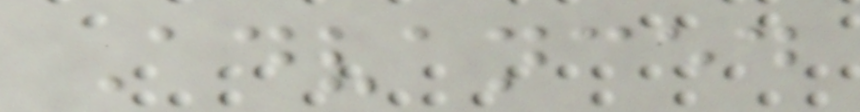Advanced
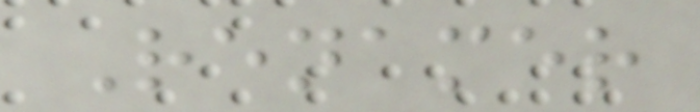Renamer
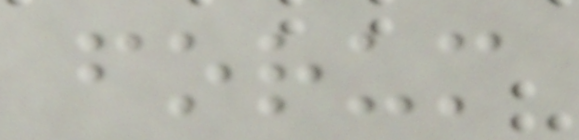forum
